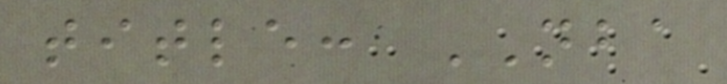title: NBA
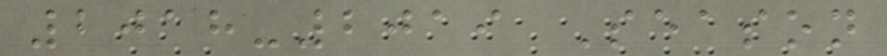2018-2019 Season
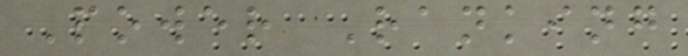Power Ranking
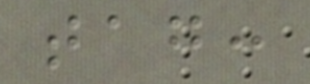tag:
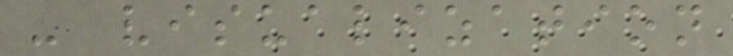- visualization
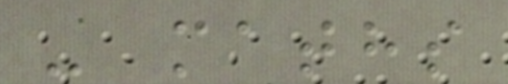- maths
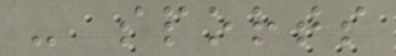- sports
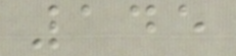145
